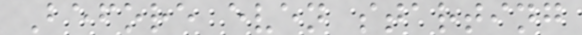Before even starting
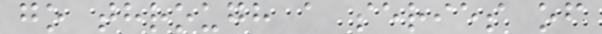go through a series of
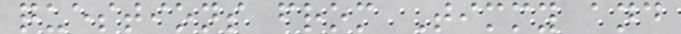questions from Timmy and
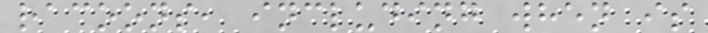racoons, including when is
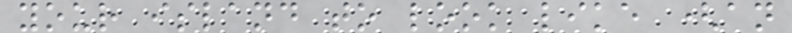your island to look like (an
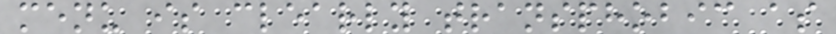menu is clearly transphobic as
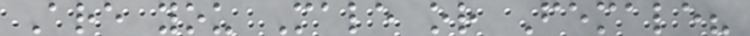Are you Male or Female?
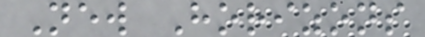New Horizons
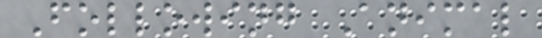Following Animal
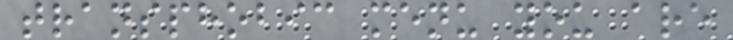transphobic menu you are
